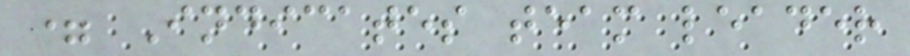= Indicates team leader
